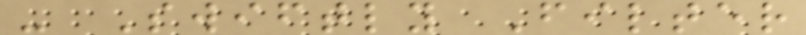- Swiftly Filter
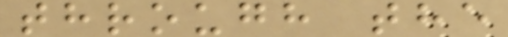through the
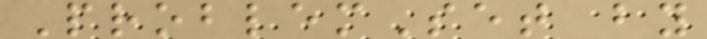ProblemSet by
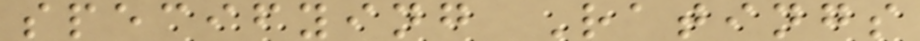specifying Ratings
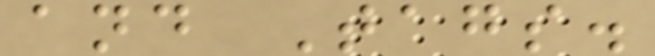and Tags.
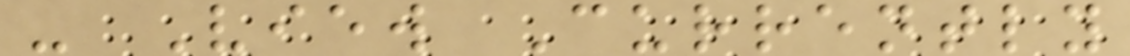- View Currently
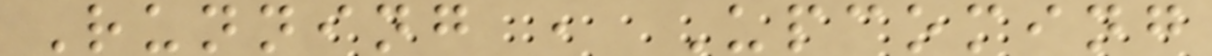Running , Upcoming
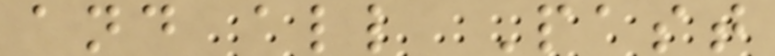and all Past
